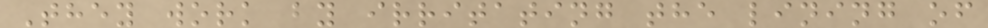They work by irritating the lining of
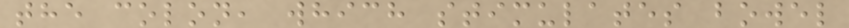the colon, which stimulates bowel
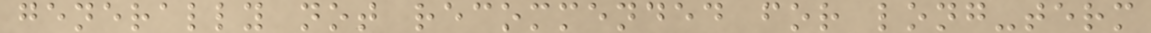generally not recommended for long-term
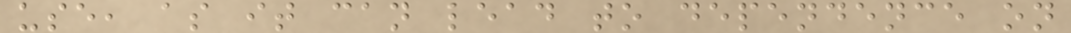use, as it can lead to dependence on
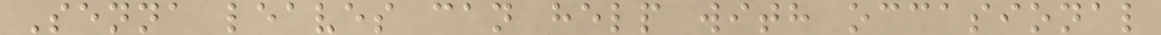Senna leaves can help with occasional
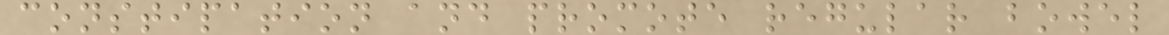constipation and promote regular bowel
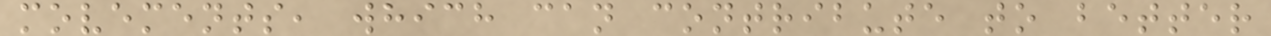movements, which can contribute to better
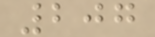207
